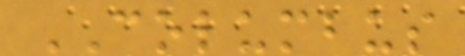COLUMBUS
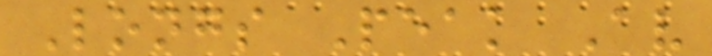Longs Peak Av
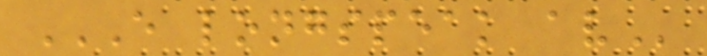E LONGSPEAK AV
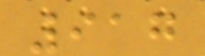917
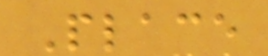Place
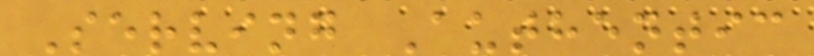Serving Authentic
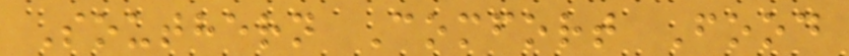Southern Comfort Food
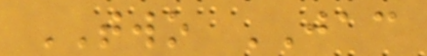TWO JAC
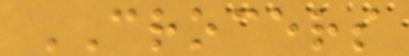CROCERS
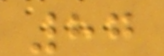87
